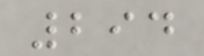294
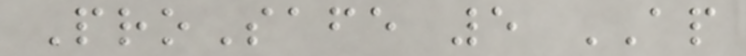ProSafe 5 AP
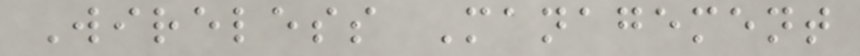Wireless Management
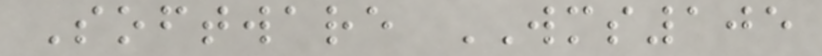Software WMS105
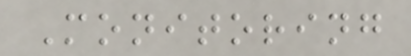Monitoring
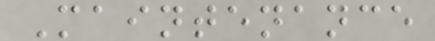Maintenance
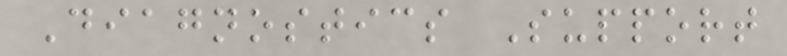Diagnostics Support
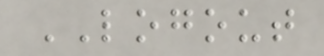LOGOUT
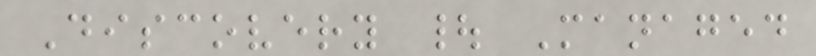Discovery | Managed
